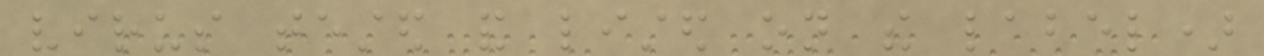virus tested and listed on the label)
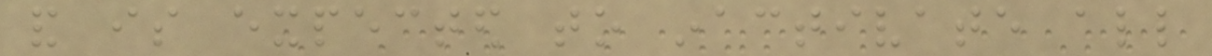and is expected to inactivate all
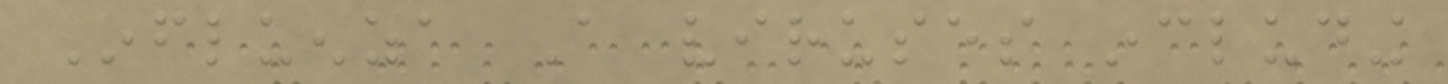Influenza A viruses including
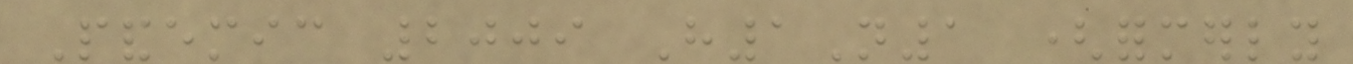Pandemic 2009 H1N1 (formerly
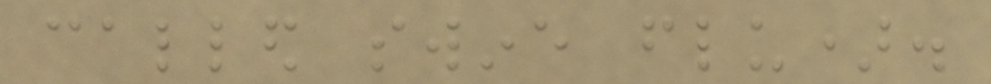called swine flu).
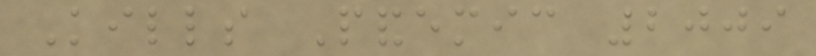Kills Pandemic 2009
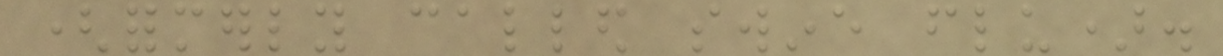(formerly called swine flu).
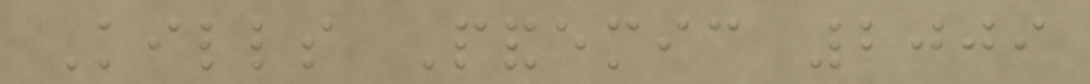Kills Pandemic 2009
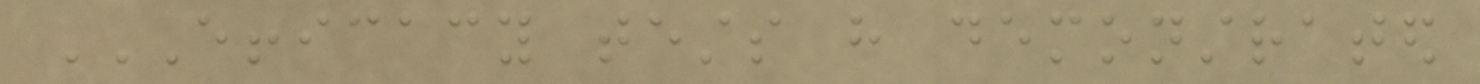EFFICACY TESTS HAVE DEMONSTRATED
